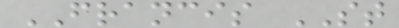FRANCIS ST
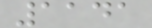1141
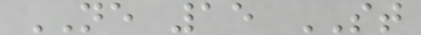NE 15 ST
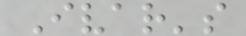Ivar's
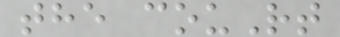the couRt
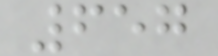657
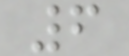6
